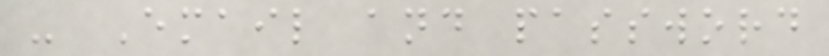- Email and password
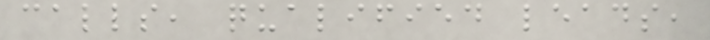calls, qualified leads,
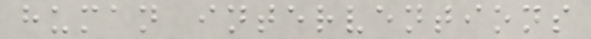human interventions
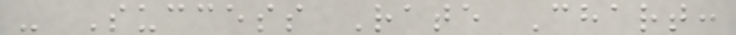- Success Rate Chart:
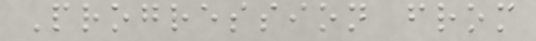Progression from
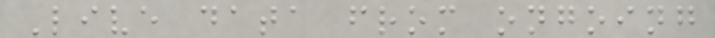Live data from ongoing
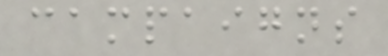campaigns
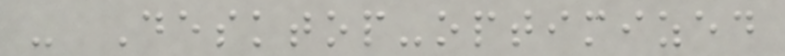- Desktop-optimized
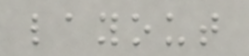layout
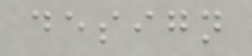design
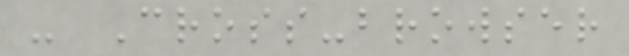- Cross-browser
